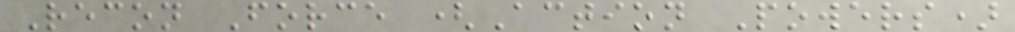Recon Force (Action Powers)
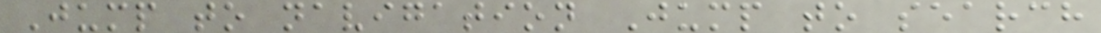Jump to navigation Jump to search
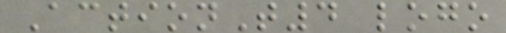ActionT4 logo
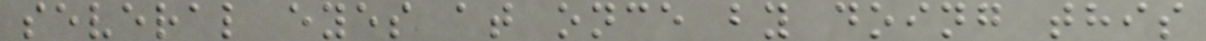several eyes at once by doing this
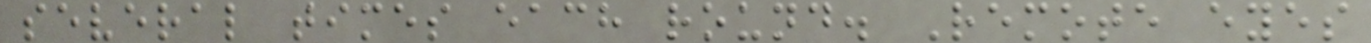several times each round. Remote eyes
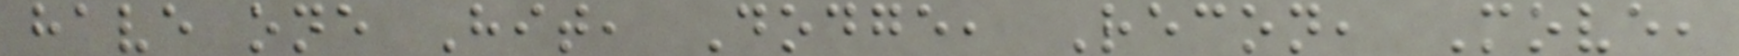have one Hit, Dodge, Recon, Move,
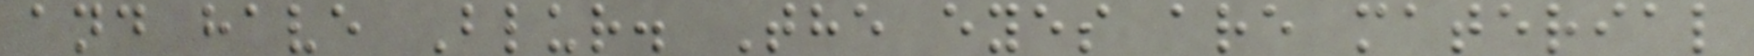and have Blur. The eyes are material
